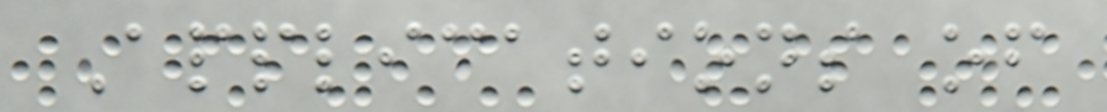Applications of
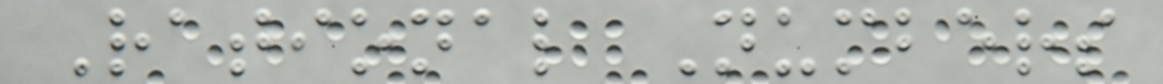Rational Numbers
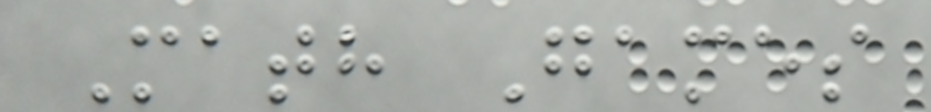Math Games
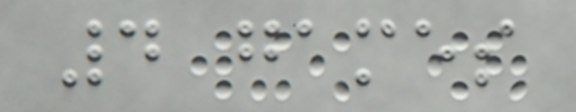4 games
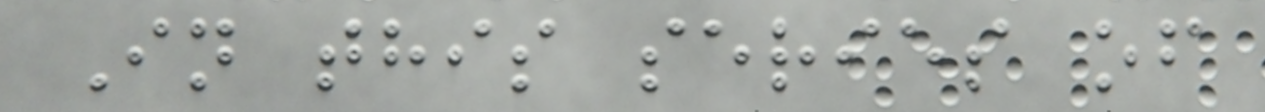In this series of
